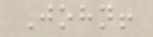John!
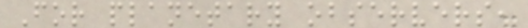For planetary observers,
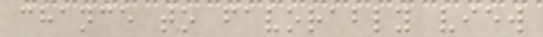chance to favorably view
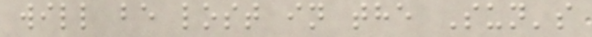will be lost in the Sun's
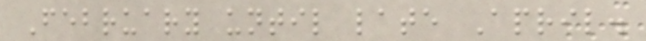February until late April.
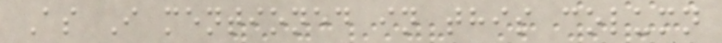As I mentioned in this column
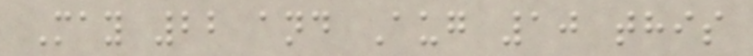May 22 and Aug 10 this
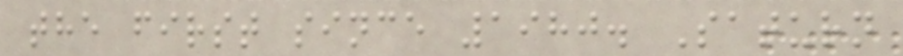the first since 1980. Saturn
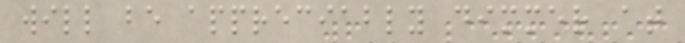will be appreciably dimmer at
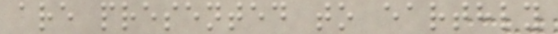are presented to earthly
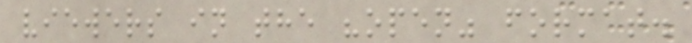viewers in the "open" format.
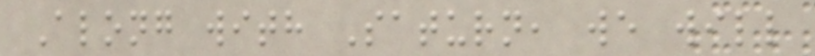Along with Saturn, we will
